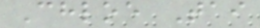Chloe Tai
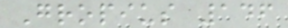Gropius 146
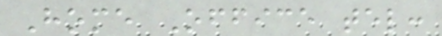Home Office tel:
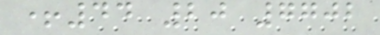+44 20 7702
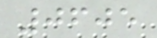0605
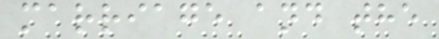marriage and the
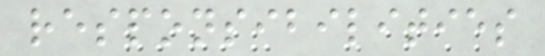responsibilities
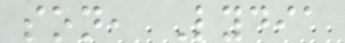son, Lydia
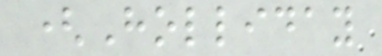(Holliday
